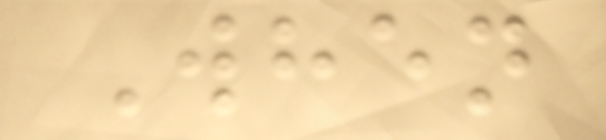When
